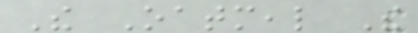The Oatmeal The
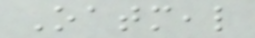Oatmeal
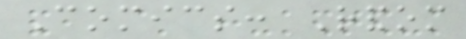Comics: Random
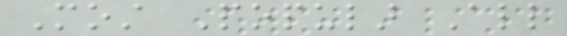Most Popular All
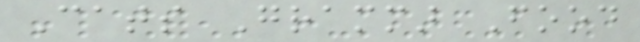Cats Grammar Food
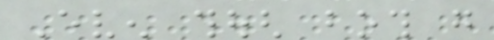Even though both go
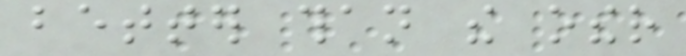better than the other
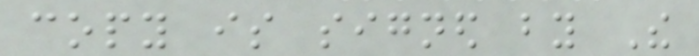copy is signed by The
